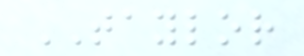TAYLOR
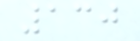130
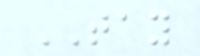TAY
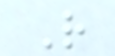R
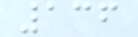136
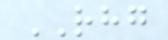RHG
